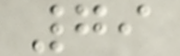79
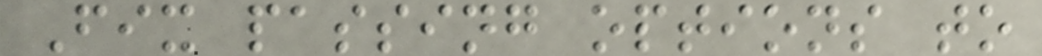Fix passing options to
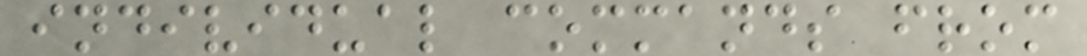individual commands from
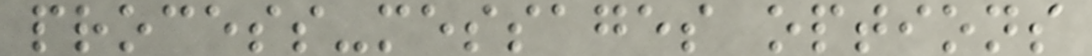process-messages options
